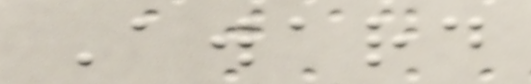Award
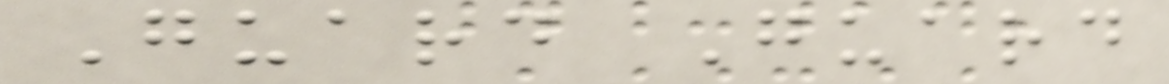Guard Guard
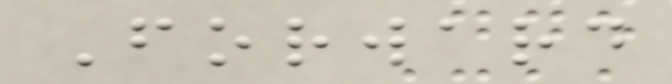Forward
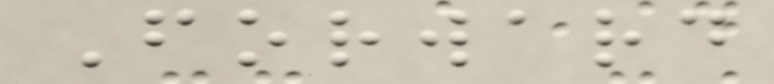Forward
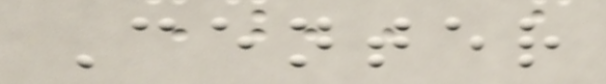Center
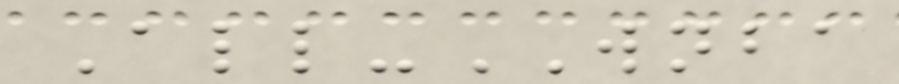All-WNBA
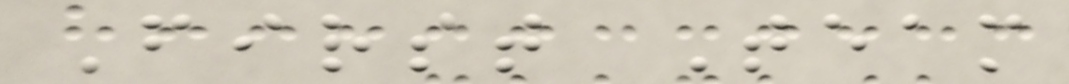First Team
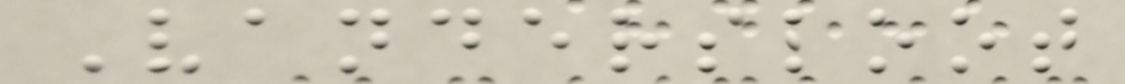Vandersloot
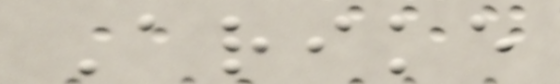Arike
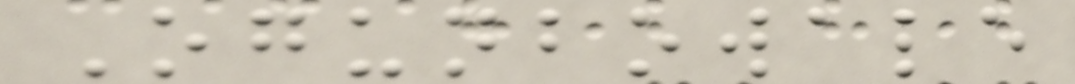Ogunbowale
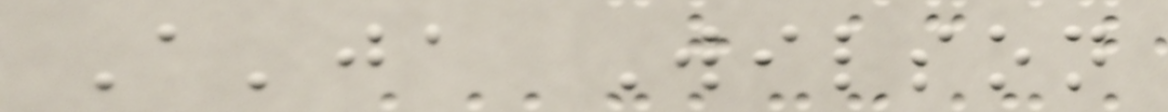A'ja Wilson
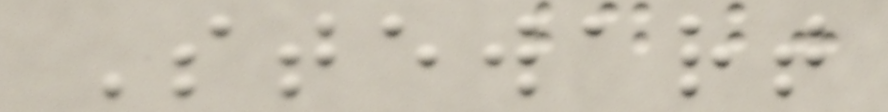Stewart
